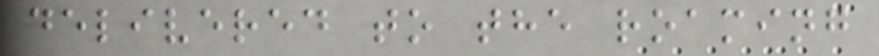delivered to the roaming
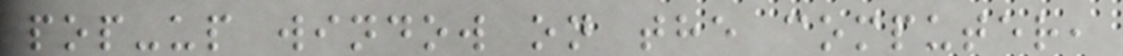pop-up window on the computer,
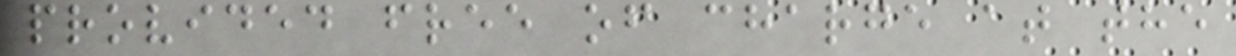provided free of charge at the
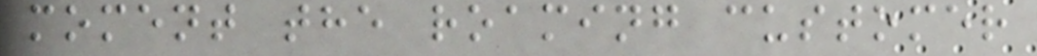moment the roaming customer
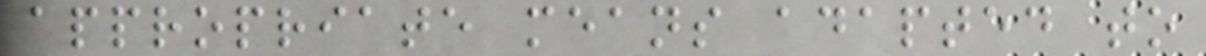appropriate means adapted to
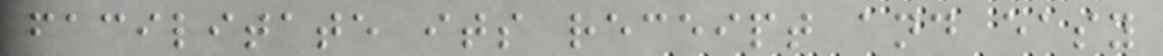facilitate its receipt and easy
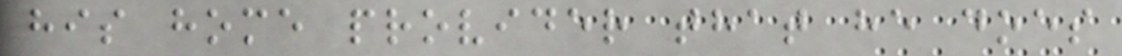his home provider that he does
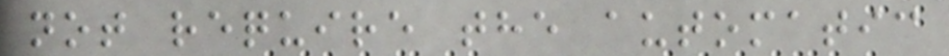not require the automatic
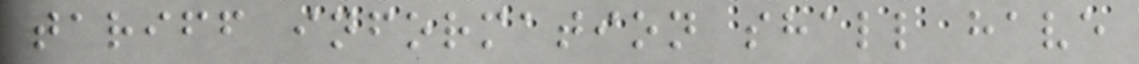tariff information shall have
